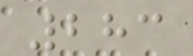283
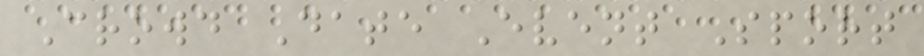Crowd Date Event Sport
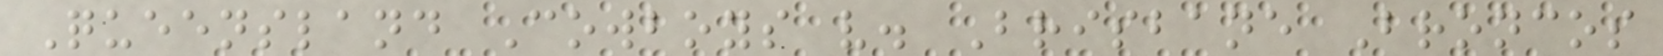Queensland Cowboys v. Brisbane Broncos
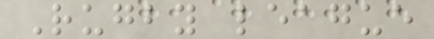Rugby league
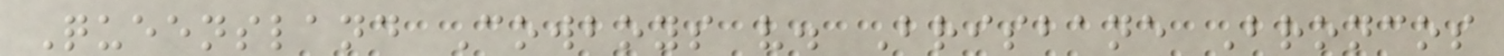Queensland Cowboys v. Brisbane Broncos
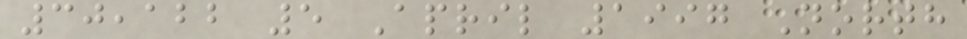30,122 5 April 1997 North
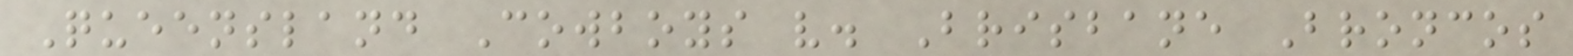Queensland Cowboys v. Brisbane Broncos
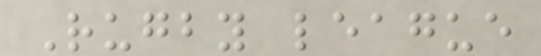Rugby league
